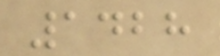1428
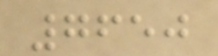7650
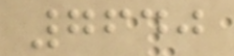7640
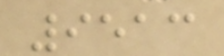9513
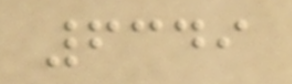6349
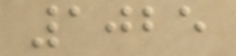1025
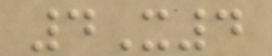4X4
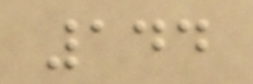144
